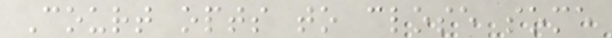Court opts to close some
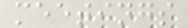meetings
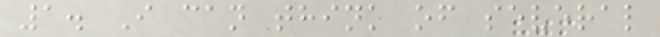1. I can think of several
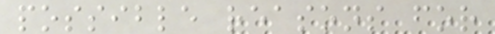possible reasons for
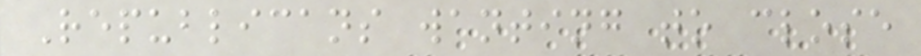Republicans wanting to close
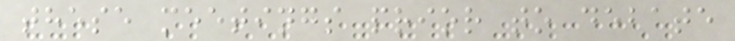these meetings prior to debate
